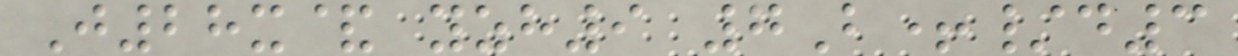J28x& yzh9 7B+/d3
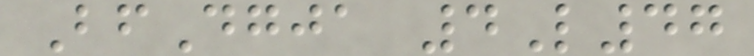BfDgja 4L47
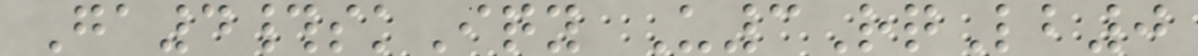Ga4#skIqy U3RqLb0
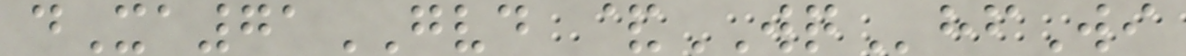dXa71GVD &WQhfWi
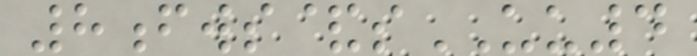8fws&sUU4
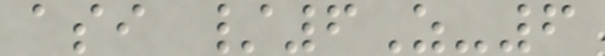asi /6Z-6
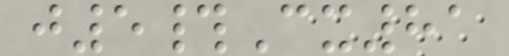j5#Cx81
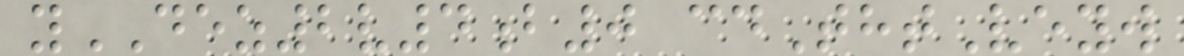yDEZ2v4b0 cdThtVeyw
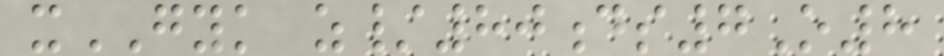xGYK z/80ds7O8
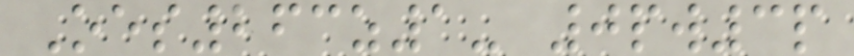Oes263z1- 0pw3p
